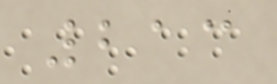213
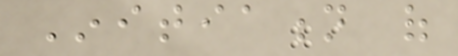Initiation of
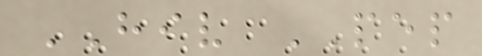HIV PEP
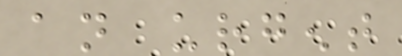an urgent
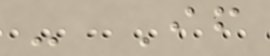- If
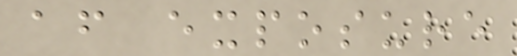after exposure
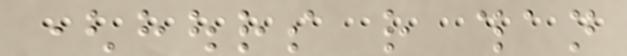(hours rather than
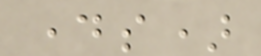days)
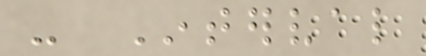- Interval
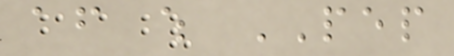after which PEP
